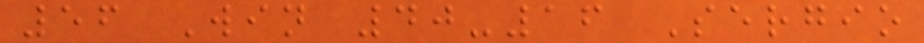56 Win 40-16 Sergio
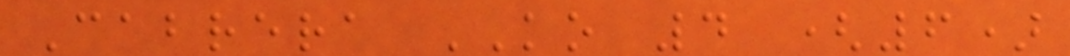Cabrera KO 4 (6)
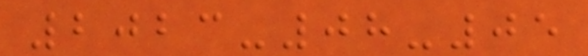2023-08-05
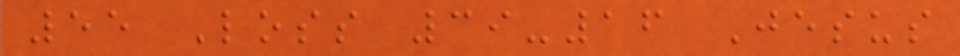55 Loss 39-16 Jesus
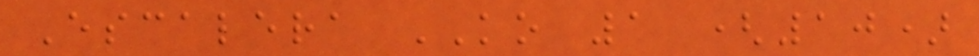Escalera KO 1 (10)
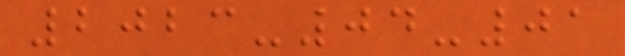2023-04-01
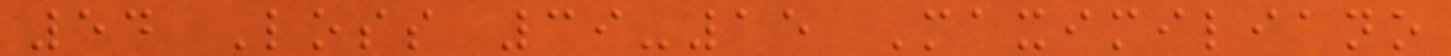54 Loss 39-15 Maximiliano
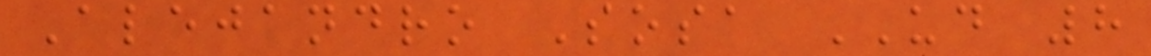Alejandro Sosa UD 8
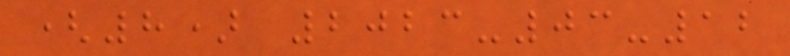(8) 2023-03-12
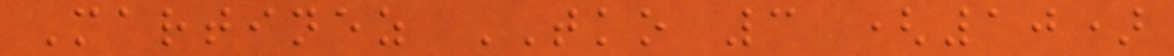Martinez TKO 3 (10)
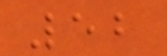52
